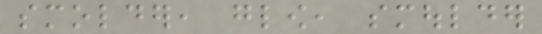smolder, glow, smoulder
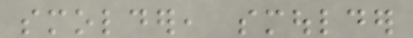smolder, smoulder
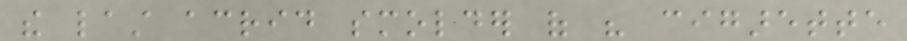the last acrid smolder of his cigarette
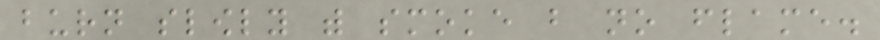burn slowly with smoke but no flame.
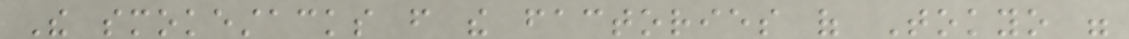The smokestacks from the factories of Tokyo were
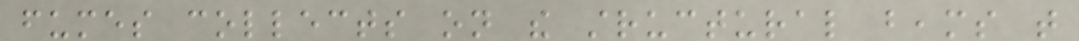fumes collects on the structural beams that
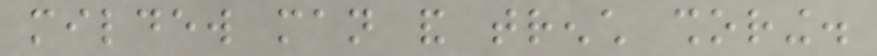mildew man and trench shoring.
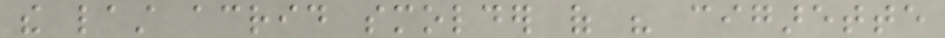the last acrid smolder of his cigarette
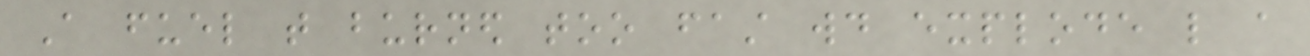A fuel that burned too fast would explode like a
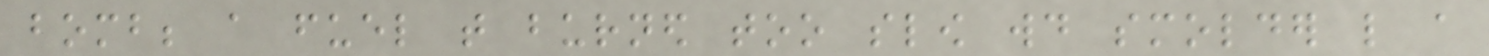bomb; a fuel that burned too slow would smolder like a
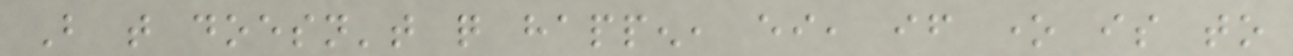But that doesn't quite happen, either, if one is to
